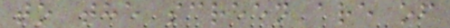to the screen are of
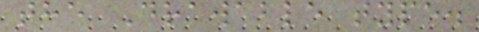the Drawable type.
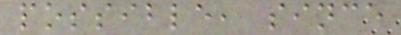possible, since
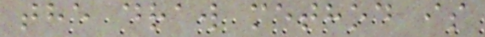the draw method is
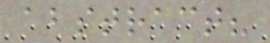abstract?
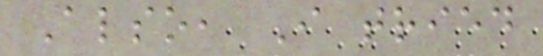Also, I tried
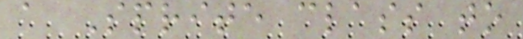a Sprite class to
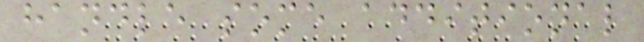handle some additional
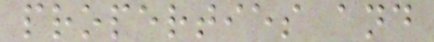properties and
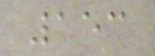153
